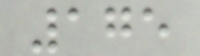175
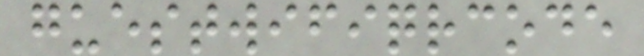guestwifiqrcode
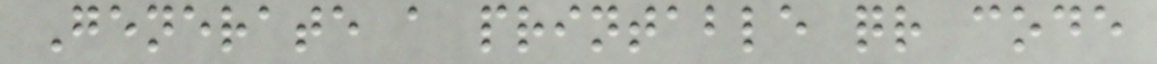Generate a printable qr code
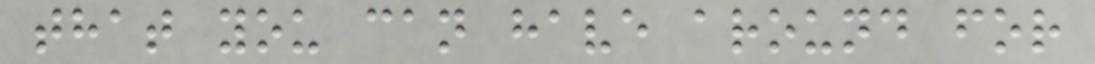that you can have around for
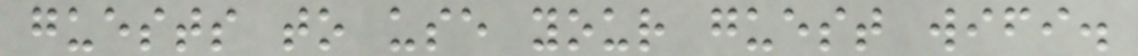guests to use your guest wifi.
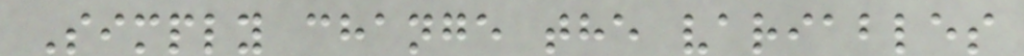Simply change the variables
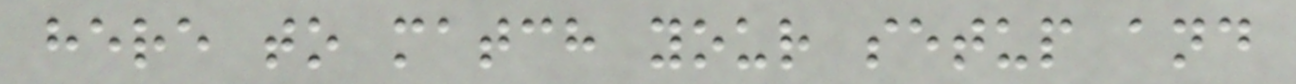here to match your setup and
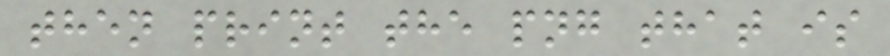then print the png that is
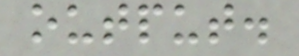output.
